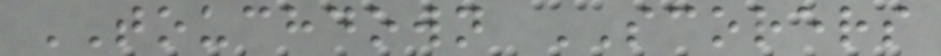TOUCHDOWN SCORERS
